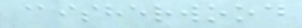@isherwood
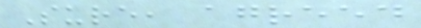Sure, agreed
